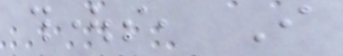thoughts, I
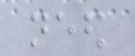need
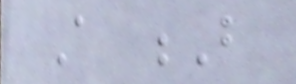A B
